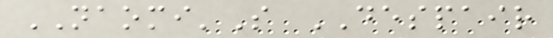NAOMI'S DESPAIR
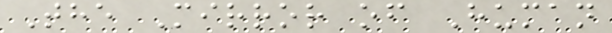The Mirror of Human
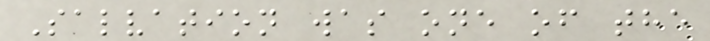Salvation was one of the
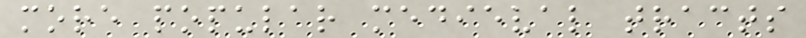more popular medieval tracts
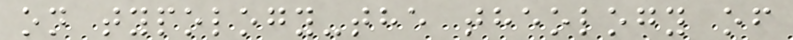on typology-the theology of
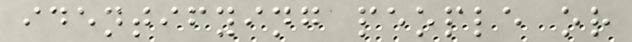identifying people or
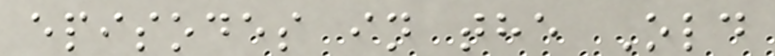episodes in the Old
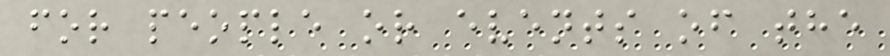for people or events of the
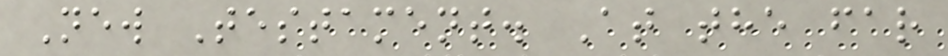New Testament. At the far
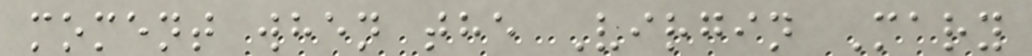moment when the Virgin Mary
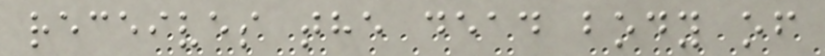receives the dead body of
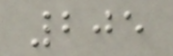205
